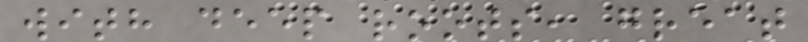with deep roots, great
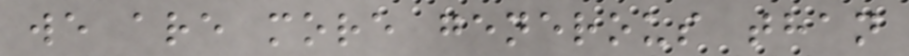we are more generous than
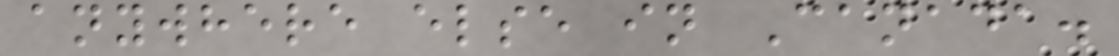anywhere else in Canada.
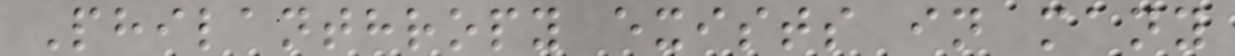Philanthropy exists in many
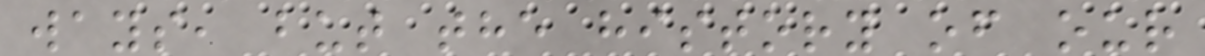ways, but the history of our
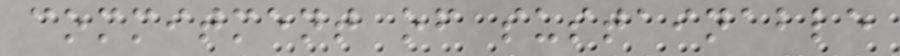commitment of sustainable
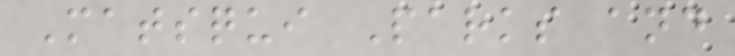Matsqui Parks and
